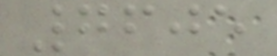7605
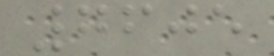7605
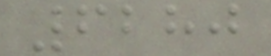6280
